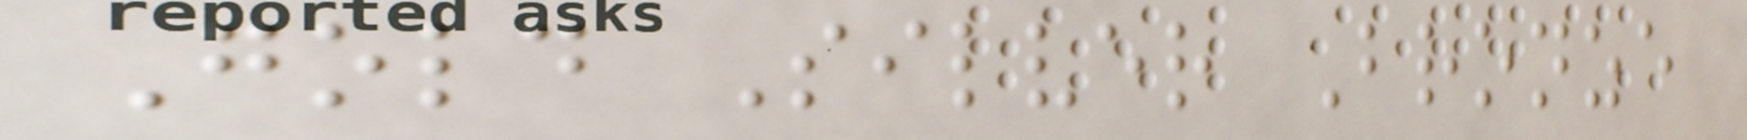Gold Silver Bronze
